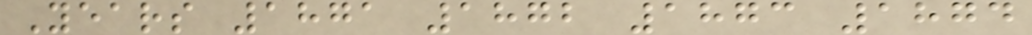Years 1871 1872 1873 1874
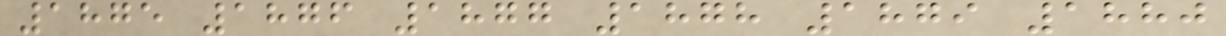1875 1876 1877 1878 1879 1880
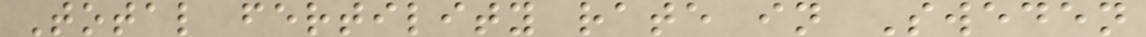Total fertility rate in Sweden
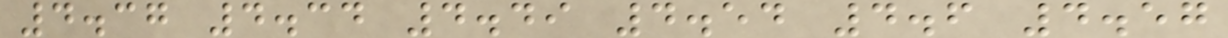4.37 4.34 4.49 4.54 4.6 4.57
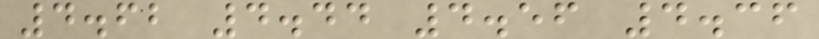4.62 4.44 4.56 4.36
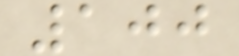100
